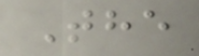The
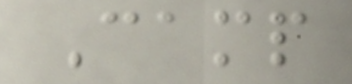Camp
